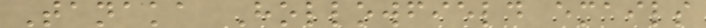Tanaka Hollowfield emails
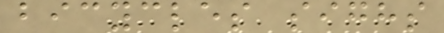bicycles sighs
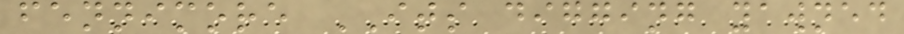fennimore ITS digging yawned
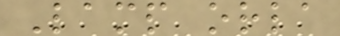Lamp orla
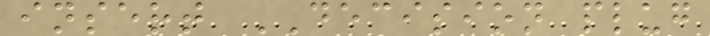insert DECISION plug
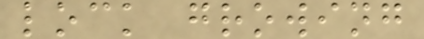lock growing
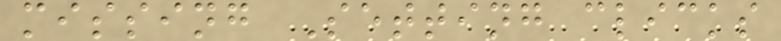missing Setting clicks
